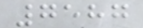7587
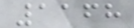1168
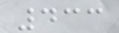433
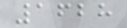1628
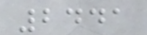2441
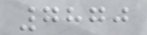7870
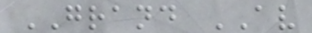GRAND AV
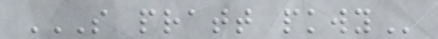S PRATT PKWY
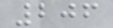206
